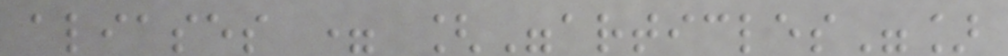aliases = ["articles"]
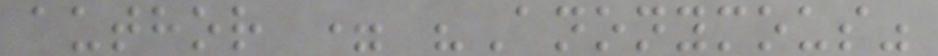author = "Anonymous"
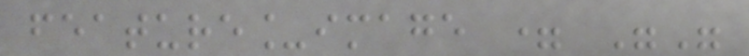feature_image = ""
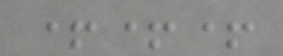+++
